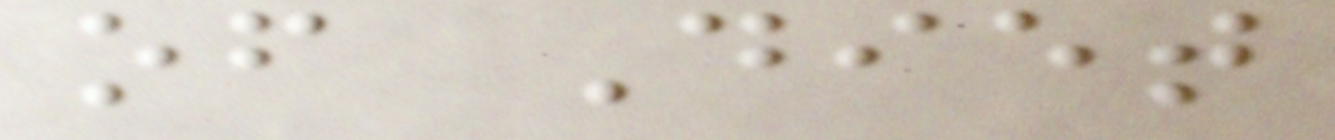of Diet
